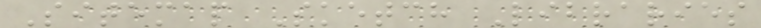Sitemap Sketch Libraries
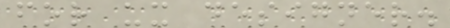for ux designer.
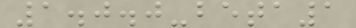1.0.0-beta1
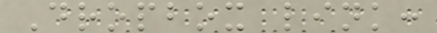Dropbox link:
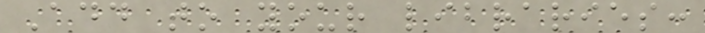Add to your libraries:
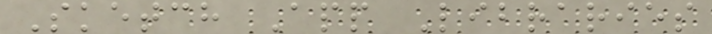Sketch App Libraries
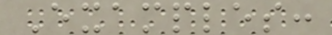Examples:
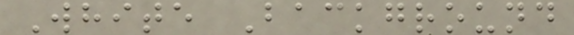White Background
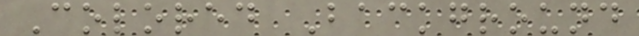Colored Background
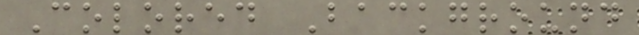Colored Background
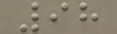98
